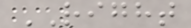RIGHT
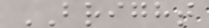BRIGHT
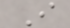I
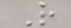R
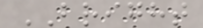BRIGHT
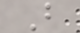B
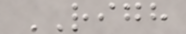RIGH
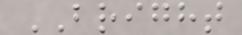BRIGHT
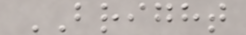BRIGHT
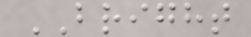BRIGHT
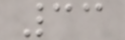33
